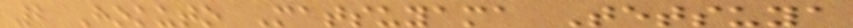2 Hokuto Matsuyama Tetsuya
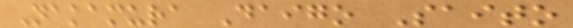Nakamura Daigo Saito
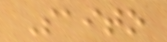Saito
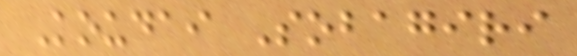Koudai Sobagiri
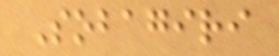Sobagiri
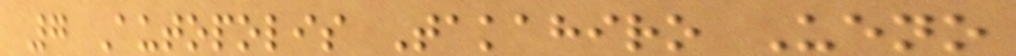7 Autopolis Takahiro Ueno
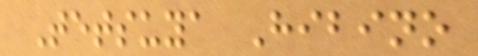Tetsuya Hibino
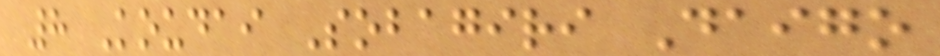8 Koudai Sobagiri Daigo
